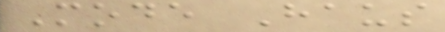Mode Haus
